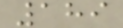189
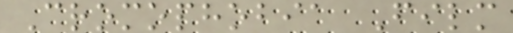Cromophobia Film
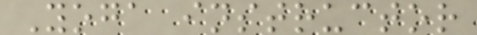Yoga instructor
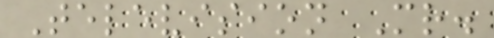Television Mr.
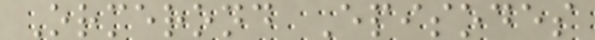Ormerond Episodes
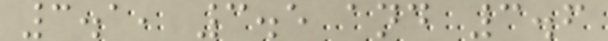3.1, 3.5 and 3.6
